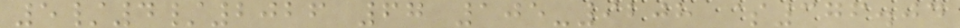5/4/2026 67 105-9208 $376.04
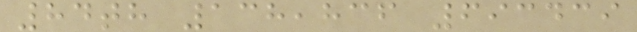84th 138,836 693439
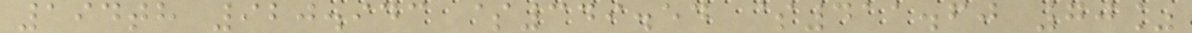194th 920.943 $349.54 $411.60 70%
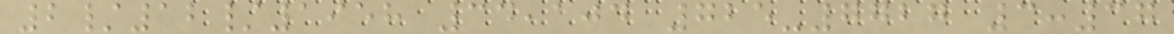2/12/1958 34,104 725-7727 3:37
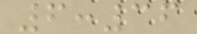6:36
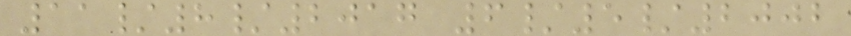11/8/2017 6/5/2002
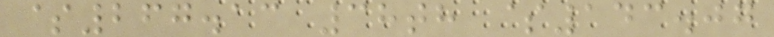$267.13 38th $143.07
